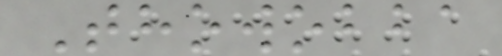Thowobba
